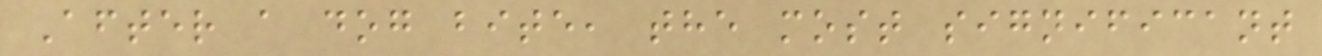After a dog bite, the most significant
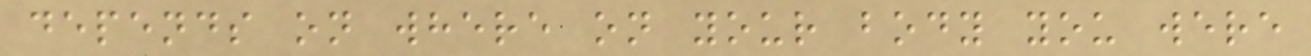depends on where on your body you were
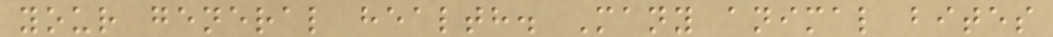your general health. Many animal bites
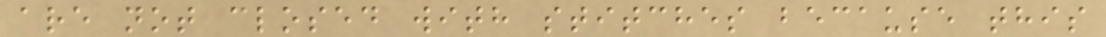are not closed with stitches because this
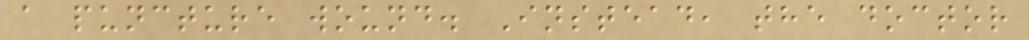a puncture wound. Instead, the doctor
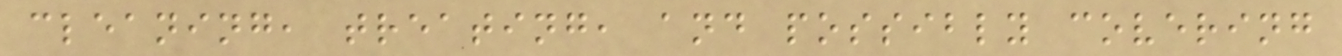cleaning, treating, and possibly covering
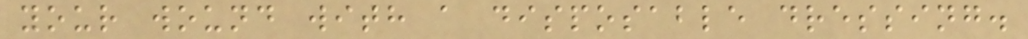your wound with a disposable dressing.
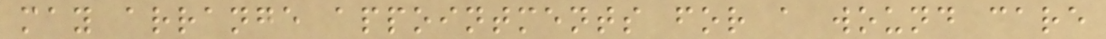may arrange appointments for a wound care
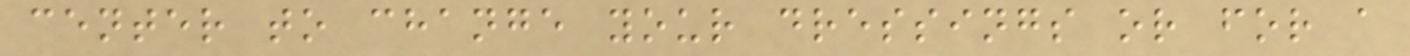center to change your dressings or for a
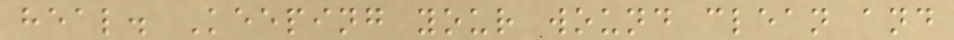heal. Keeping your wound clean and
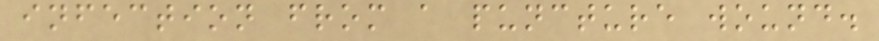infection from a puncture wound.
